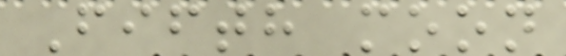Fifth moon
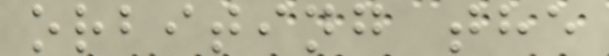orbiting the
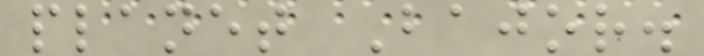planet Bajor.
